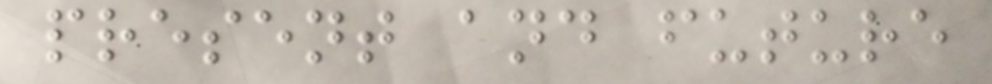present and future
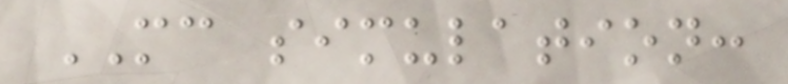MC simulation:
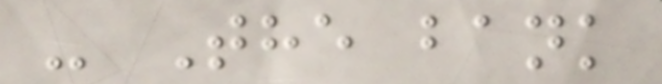- The bank
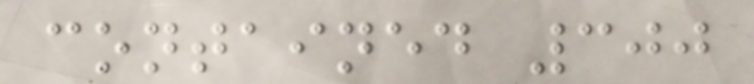contained 300
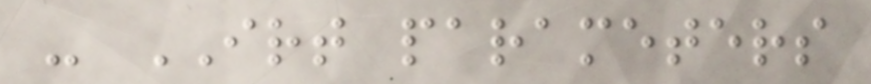- IRT parameters
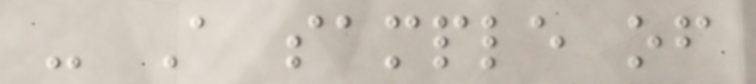- A sample of
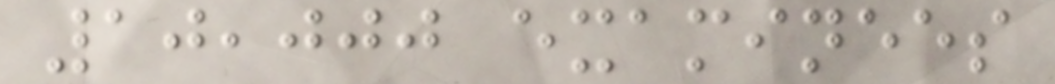10,000 examinees
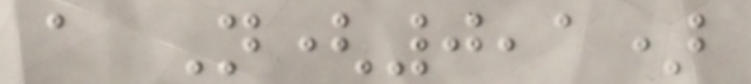a N(0,1)
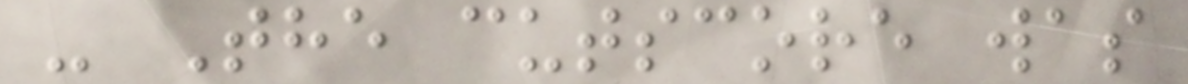- The cutscore was
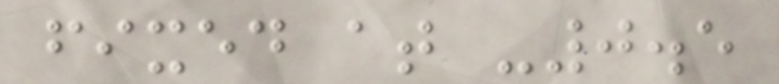fixed at -0.5
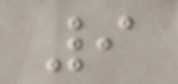9
